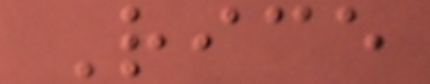Rice
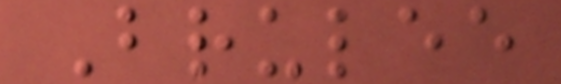Brulee
